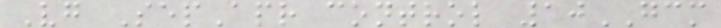Vg SepApr control 10GCM
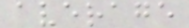average
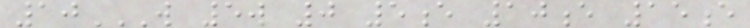10W 5W 0 5E 10E 15E
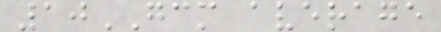10GCM average
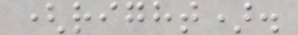(right).
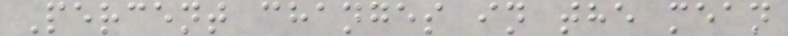Percent changes in the mean
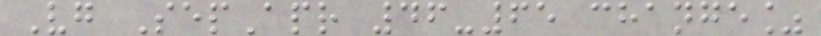Vg SepApr 46-65 change%
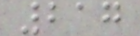217
